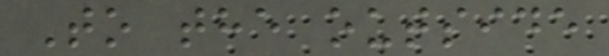To the outside
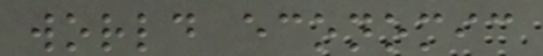world economic
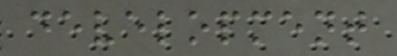development
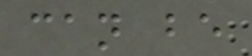can be
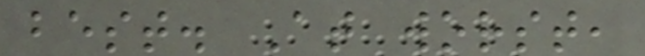best. At worst,
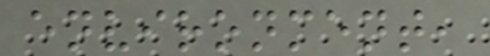environment,
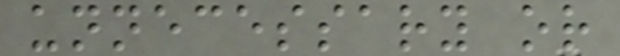unnecessary or
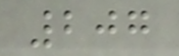207
